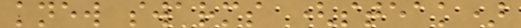knew swarms (steak)
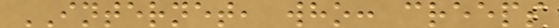INTERNET, who: creeps
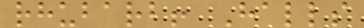rhubarb! Halls
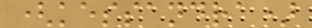(kessandra)
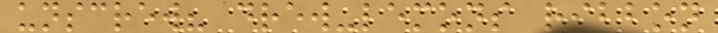unscrew? drew-lemons ribbon
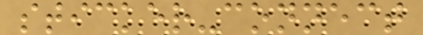sticker-connect
